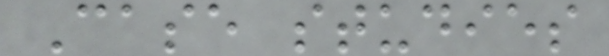Case studies
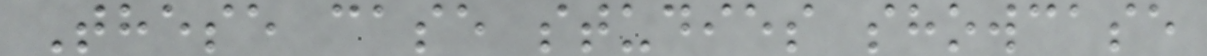These case studies showcase
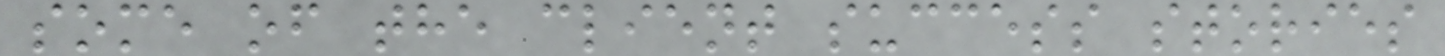some of the client success stories
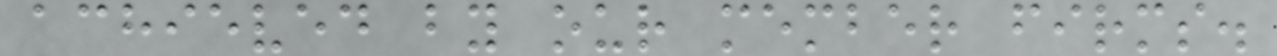achieved by our member firms.
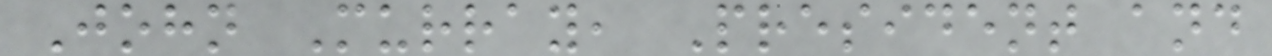John Murray, President and
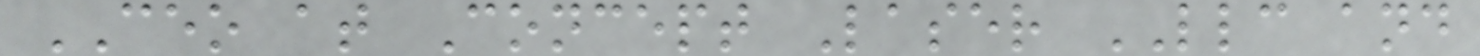CEO at Concept Laser LLC and
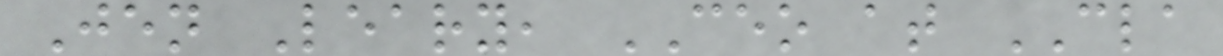Jen Leary, CEO at CLA
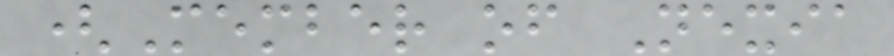(Member of Nexia
